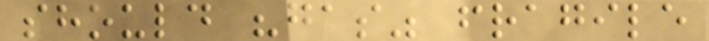should "gas" fragile
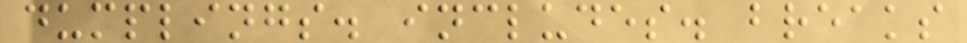dumplings. includes. breaks
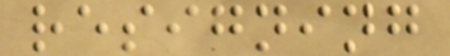resigning
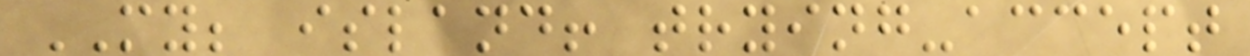MY; island! trying-accept
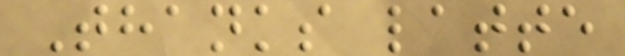Thanks latte
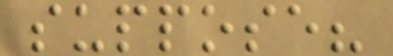suppose?
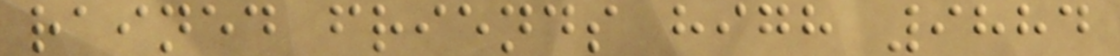rained friends high 9884
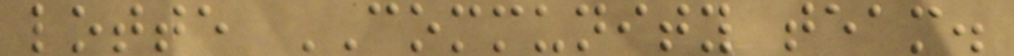lotte COMMUNITY team.
